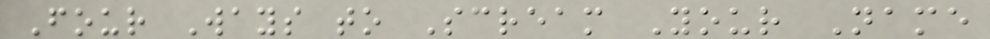Four Ways to Scream Your Name
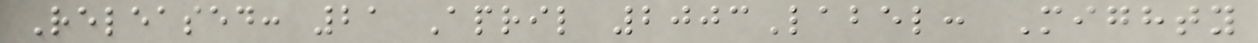Released: 21 April 2003Label: Mighty
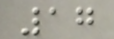17
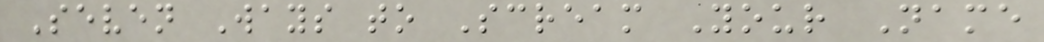Seven Ways to Scream Your Name
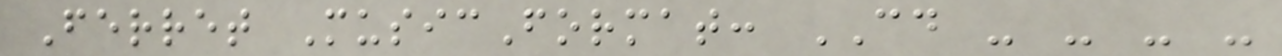Ferret MusicFormat: CD - - - -
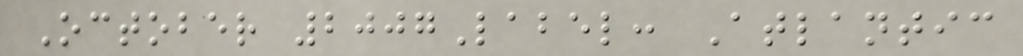October 2007Label: Atlantic
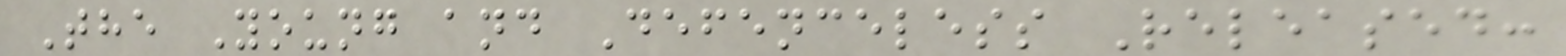The Young and Defenceless Released:
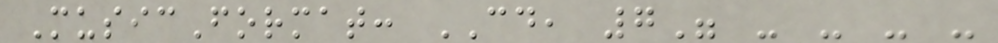MusicFormat: CD, 7" - - - -
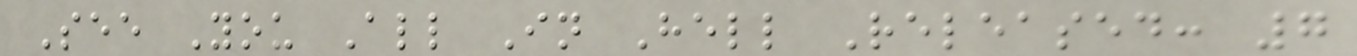See You All In Hell Released: 7
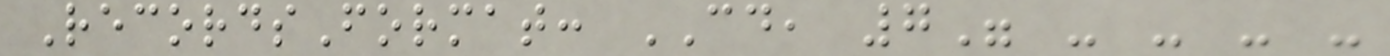RecordsFormat: CD, 7" - - - -
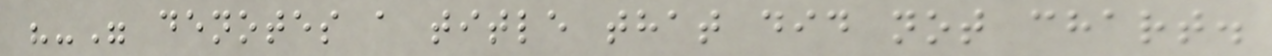"-" denotes a title that did not chart.
